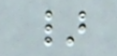}
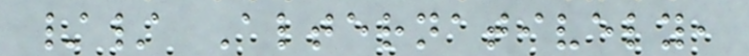// Alternatively,
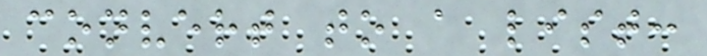convert to a list:
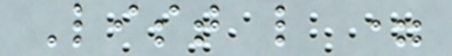List l =
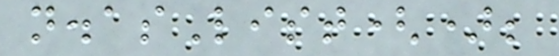n.asList();
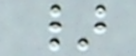}
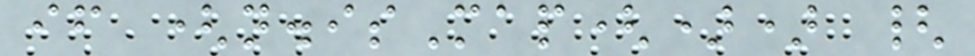if (n.isMap()) {
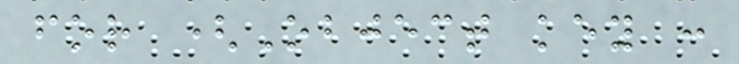for (Object key :
